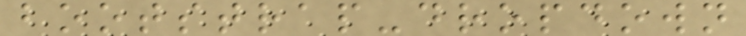bootstrap-dropdown
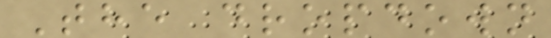The dropdown
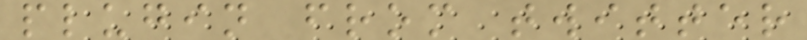plugin from twitter
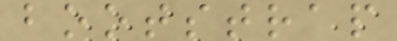bootstrap
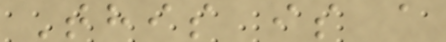This is a
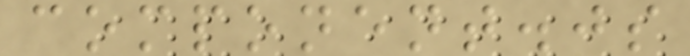component.js
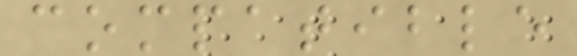compatible
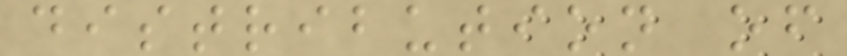distribution of
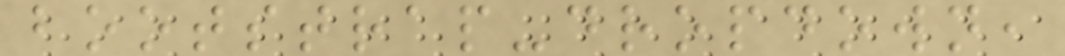bootstrap-dropdown,
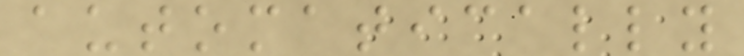automatically
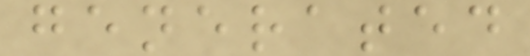generated
